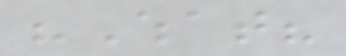"What?
